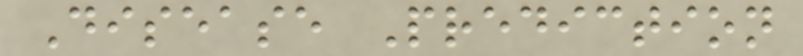Disease Prediction
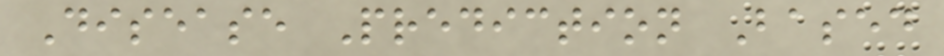Disease Prediction Based
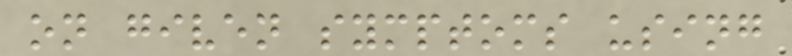on given symptoms using
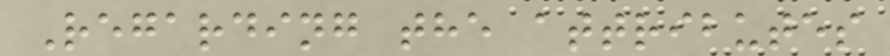Regarding the attributes
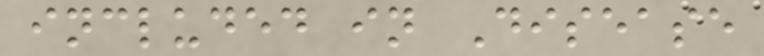included in Disease
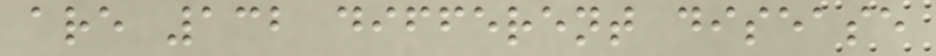are 132 different disease
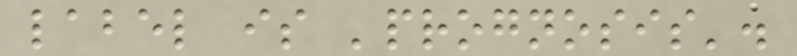label is 'prognosis'.
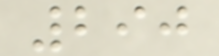290
